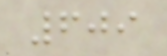609
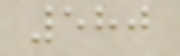580
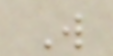W
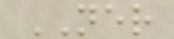NER
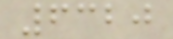6320
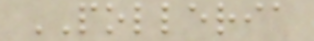POLLERIA
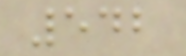542
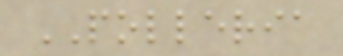POLLERIA
